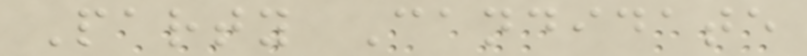Party Candidate
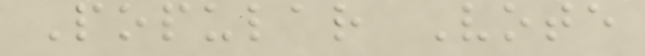Popular Vote
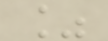%
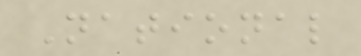National
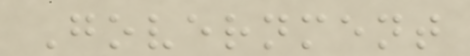Government
